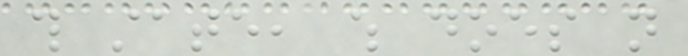this state, which does not
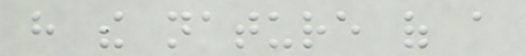have the nature of a
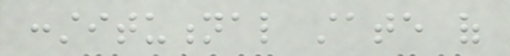constitutional state of
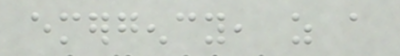emergency, as a
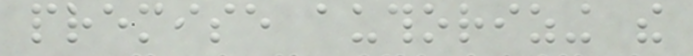premise authorizing the
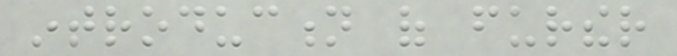introduction of further
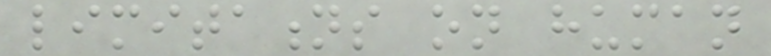limitations on human
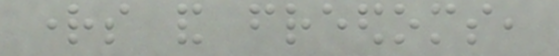rights and freedoms,
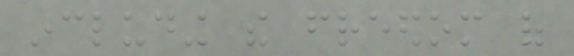including the freedom of
